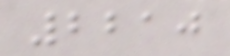2210
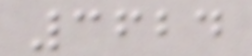3624
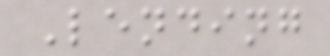Lending
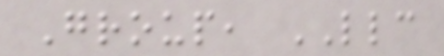Group, LLC
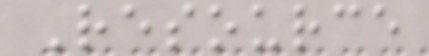Resource
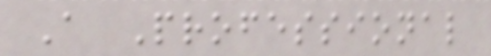A Professional
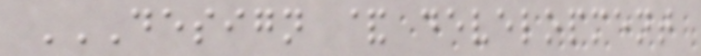DESIGN & DEVELOPMENT
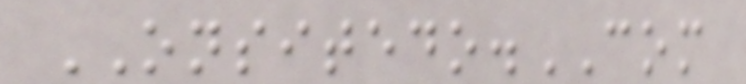ONSITEDO.COM
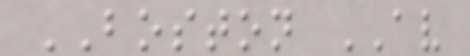BOSTON AV
